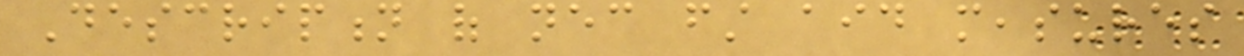Description of necessary first aid measures
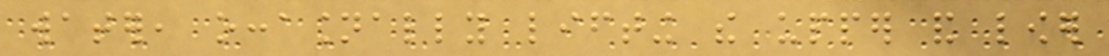water, occasionally lifting the upper and lower
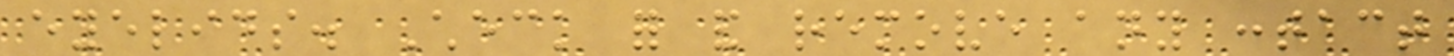eyelids. Check for and remove any contact
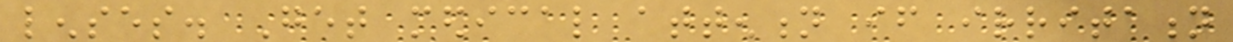lenses. Get medical attention if irritation
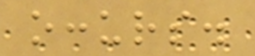occurs.
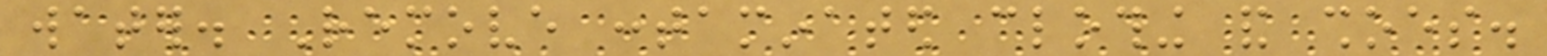water. Remove contaminated clothing and shoes.
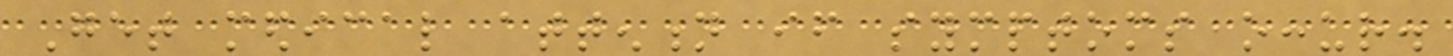Get medical attention if symptoms occur.
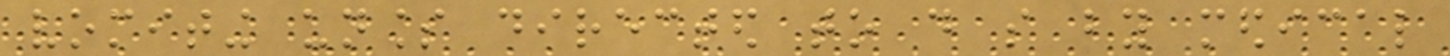vomiting unless directed to do so by medical
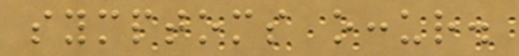symptoms occur.
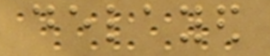delayed
